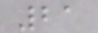21
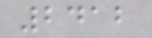2412
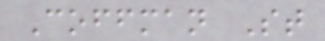Coffman St
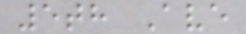5th Ave
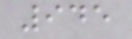945
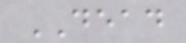DEAD
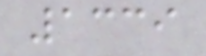1339
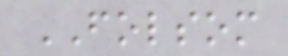FOLSOM
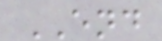END
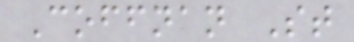Coffnan St
